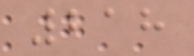218
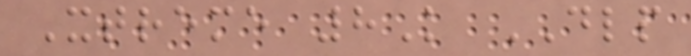Xtreme 8K DLP
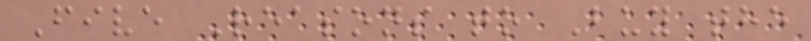Five Reasons to Buy the
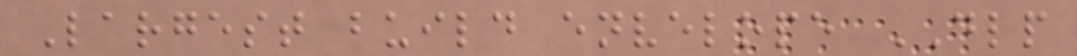Largest build envelope DLP
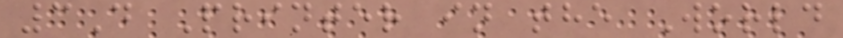3D Printer in the World
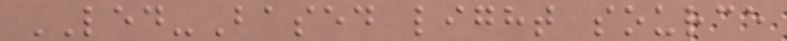LED-Based light source
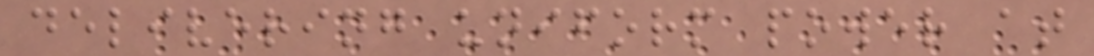delivering uniform power at
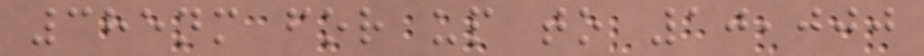385nm for up to 10,000
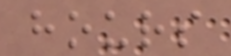hours
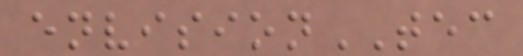envisionTEC
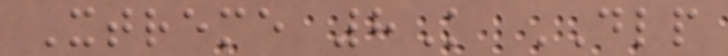Xtreme 8K DLP
